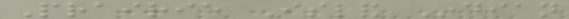Prairie Island Indian
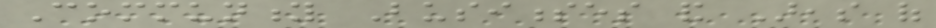Community Businesses and Areas of
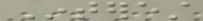Interest
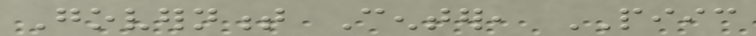Government Center, PIIC
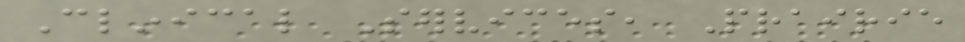Clinical Services, Prairie
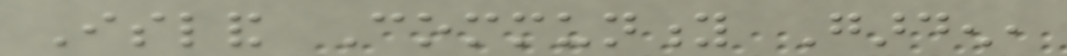Island Community Garden,
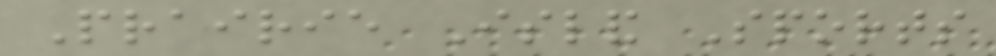Prairie Island Sports
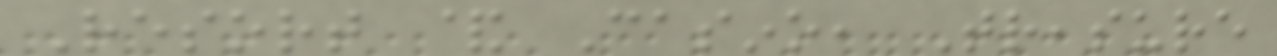Resort & Casino, Treasure
